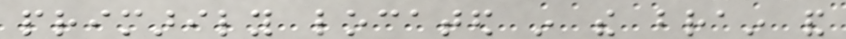primarily located in the brain and
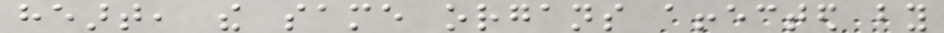heart, the same organs affected by
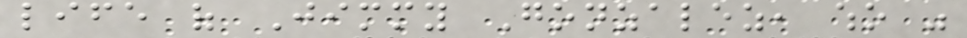life of Jimmy Gonzalez, who was
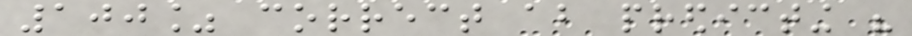100% correct about predicting his
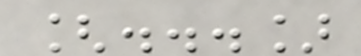[...]
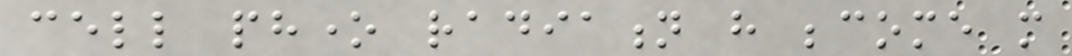cell phone radiation have become more
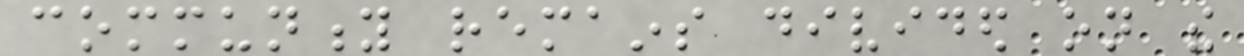community remains divided on the
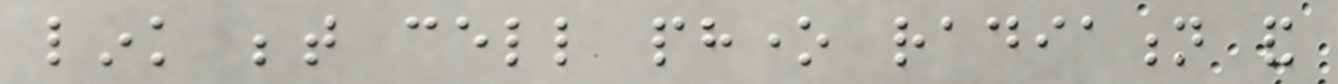link between cell phone radiation and
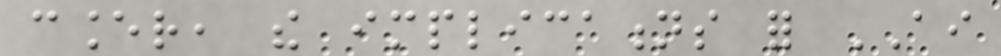cancer, the implications for AI
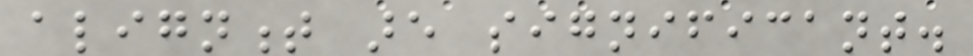alignment are significant.
